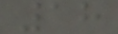18
